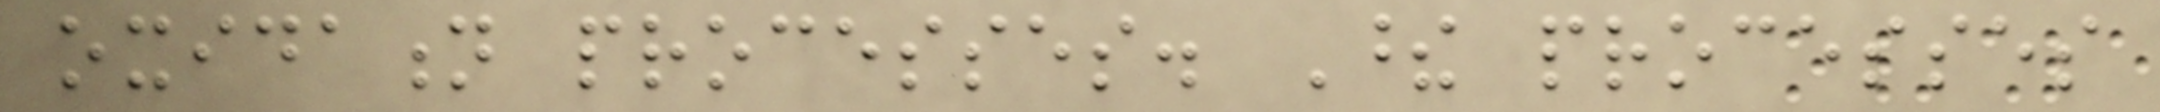oxidation processes. These processes
